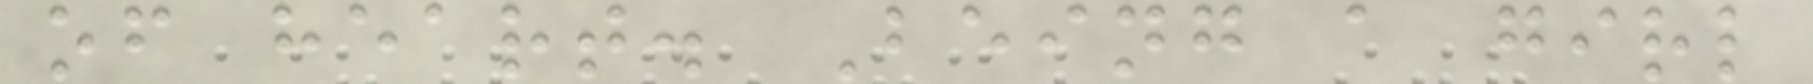of heart. Being a girl
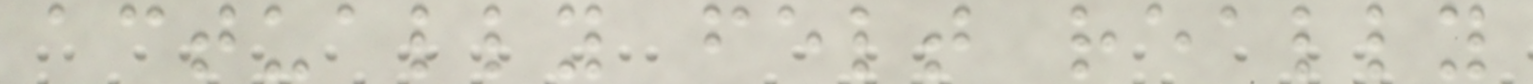actually felt really
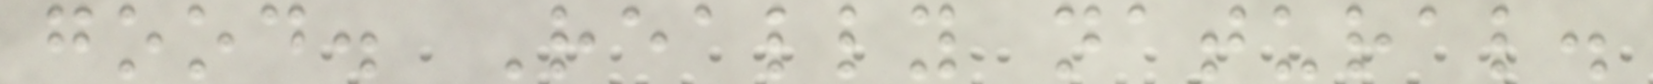good. Really natural.
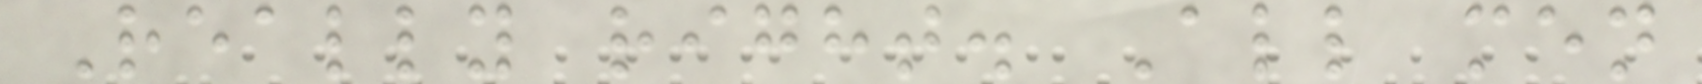Really right. All men
